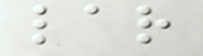lar
